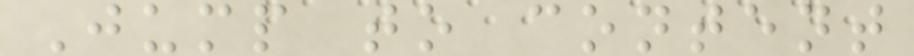Jump to content
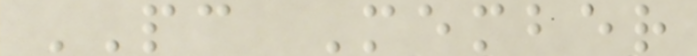PC Member
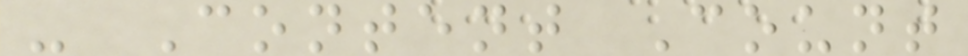- Content Count
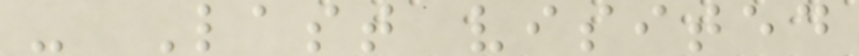- Last visited
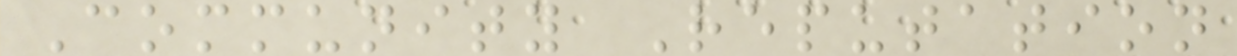Community Reputation
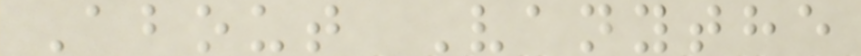About Vanythe
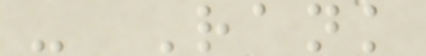- Rank
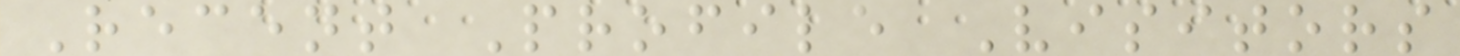Recent Profile Visitors
